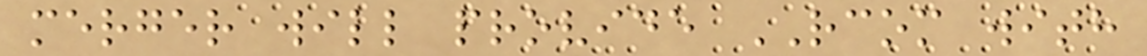merger will provide RCOM with
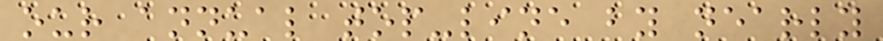our annual top-line by nearly
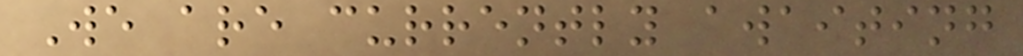We are currently awaiting
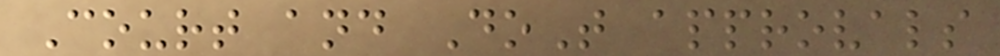Court and DoT approvals
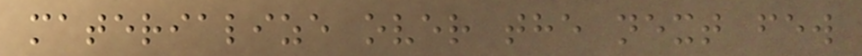materialize over the next few
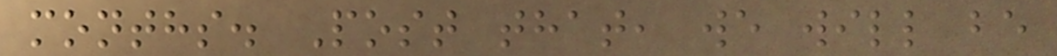months. Post that, we will be
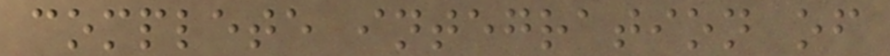complete integration of
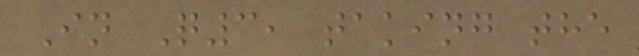In Q3, taking the
